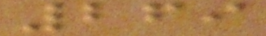269
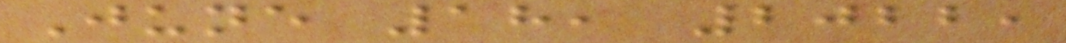June 18, 2022,
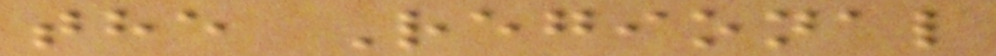the Regional
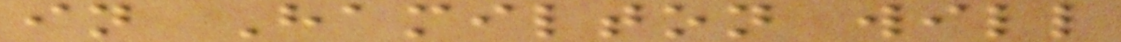in Hamilton will
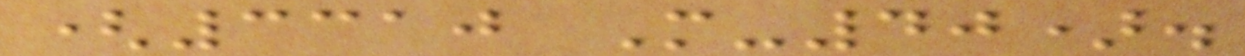(3310 M-40).
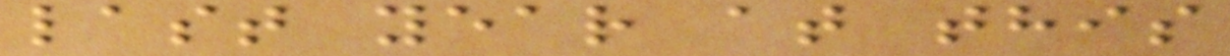last year at this
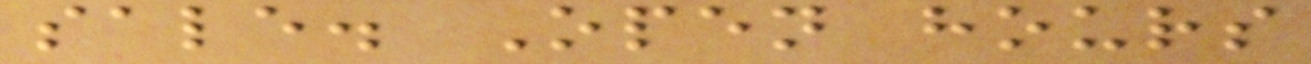sale. Open hours
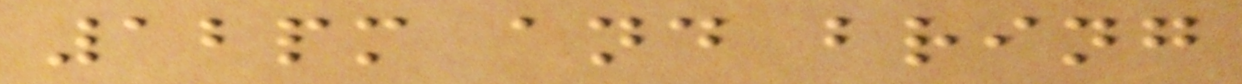12pm and bring
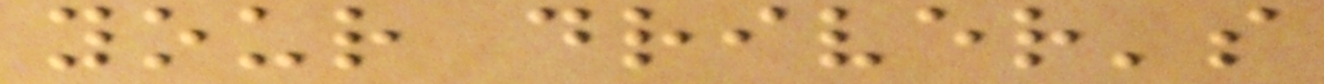your driver's
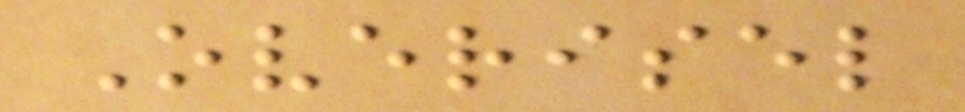Overisel
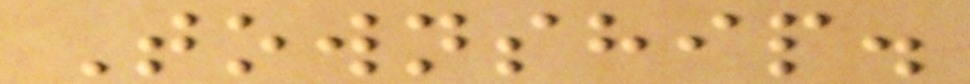Township.
